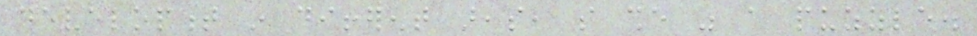development in different areas, so she was a puzzle.
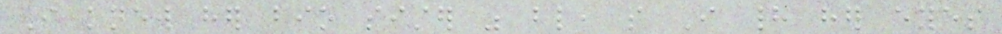I knew her bio sister was blind, so I had her eyes
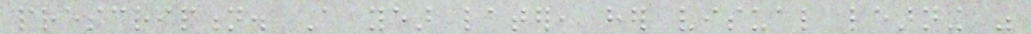prescription. A year later, her visual learning was
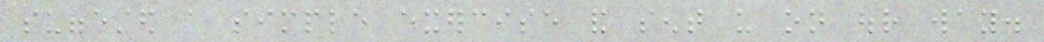suggested a simple exercise and sent us on our way.
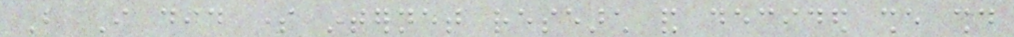But I did some internet research and decided she should
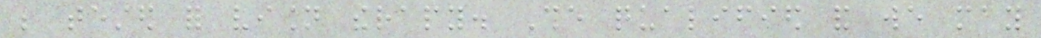be tested for vision therapy. She qualified and we may
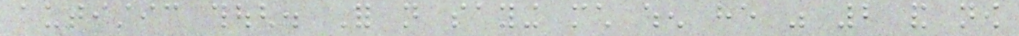autistic though. For not saying much when he was 2 and now
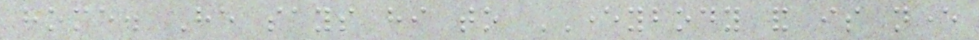home. He says hi to EVERYBODY and is never
